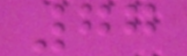77
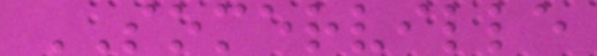SOMERVILLE
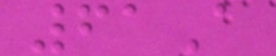61A
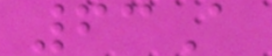63A
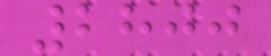2800
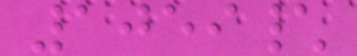1059\
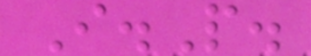I.P.
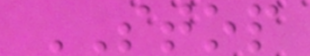STOP
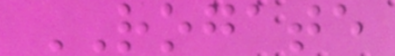ROGATE
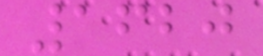1620
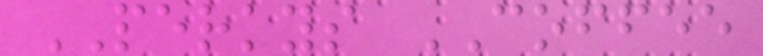PERKYS COFFEE
